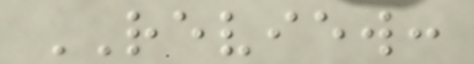REVIEW:
